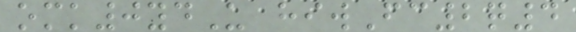omk0ydU hiwFc2q4
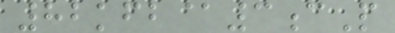82kfb@3cP
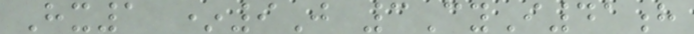Hx1 *9J 3CyI41h
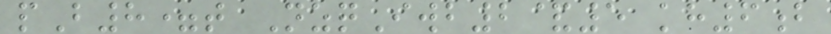pB8=t NzqIwb2&5 kh6b
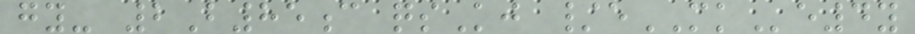gy- 2B85c qsKj /eMKe4y
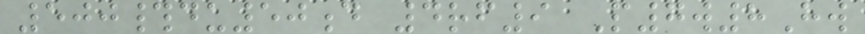500#du50d 4rf9 P7w8Hw
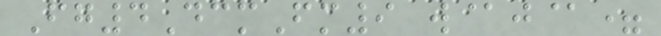Fg4DcmFm9 w@j@=
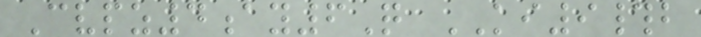Cvpz4ay6Q KI9#b
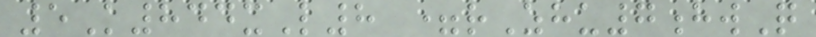5K844xL8 =rZhu7hwQ
